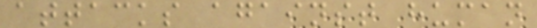attacks against human
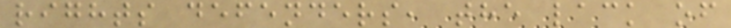rights defenders, the lack of
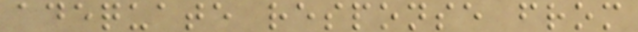adequate response from
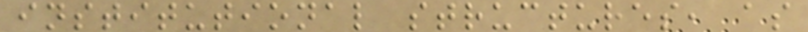institutional structures, as
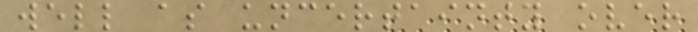well as uncertainty over
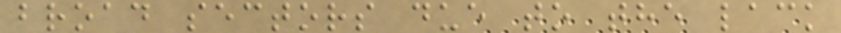broad sectors due to the lack
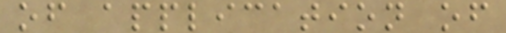of application of
